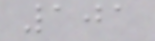101
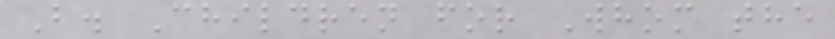B. Children for Whom the
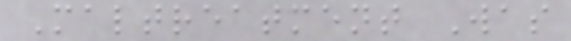Maltreatment Was
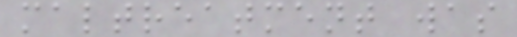maltreatment was
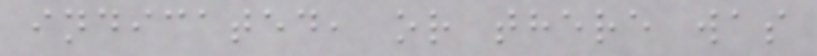indicated, or there was
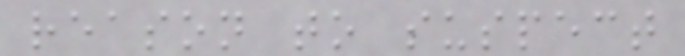reason to suspect
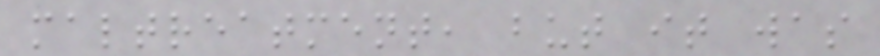maltreatment, but it was
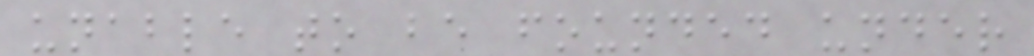unable to be founded under
